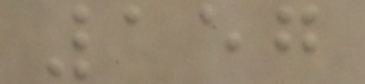157
